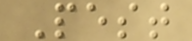Pest
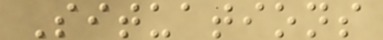Situations
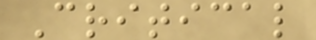Critical
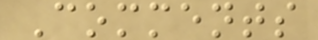Comments
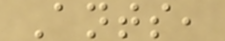Ants,
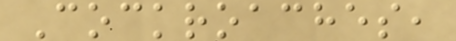Cockroaches,
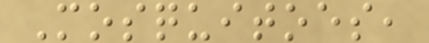Mosquitoes,
